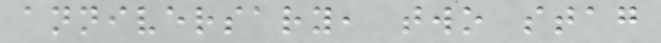anniversary, two stag
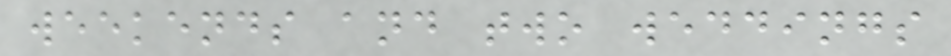weekends and two weddings
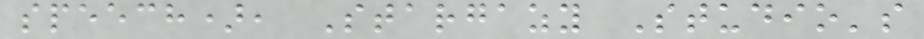speech), Stargazy Studio's
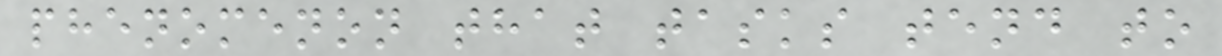phenomenon that tasks tend to
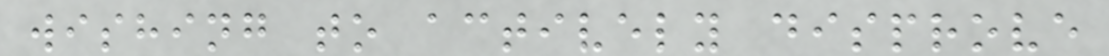wishing to actively disprove
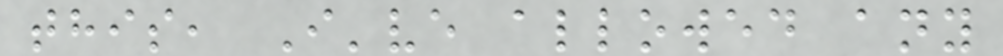this, I've allowed any
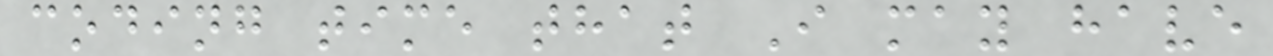coding time that I may have
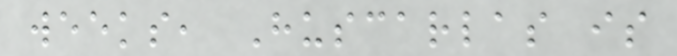weeks, Huscarlas is
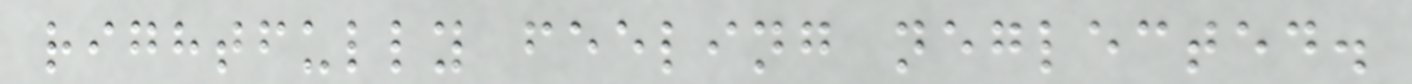rightfully feeling neglected.
